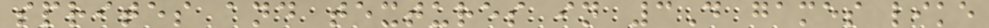sprites and textures in 3D games like
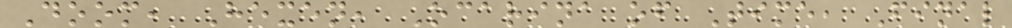Doom, Hexen, Ocarina of Time, Final
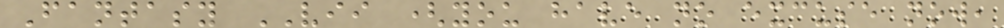Fantasy VII (you have no excuse now,
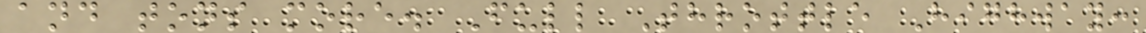and tons more. Full Throttle Highway:
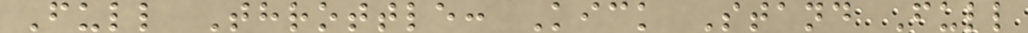Full Throttle: Kick Stand Full
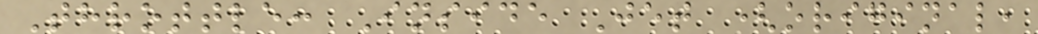Throttle: Inside Jet (original,
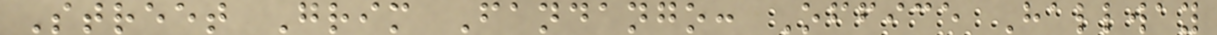Street Grim Fandango: Office Hallway
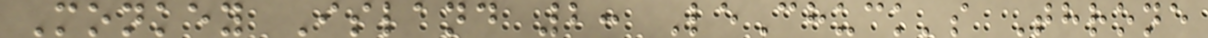Monkey Island 2: LeChuck's Throne
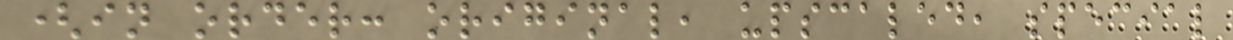(in order: original, upscaled, special
